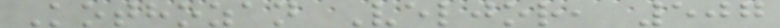Kothozan Veljor, 507
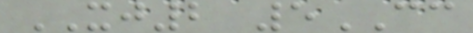XJ2 5CC
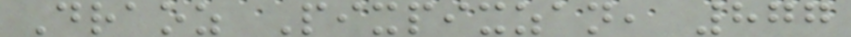Draoz Pixpixzan, 877
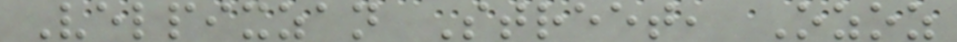Velpixzan Street, Ozoz
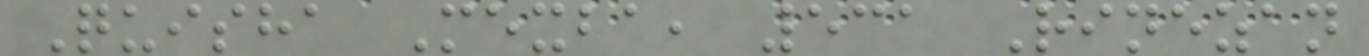Quisha Mexba, 531 Rinezan
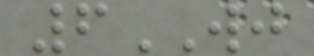6WJ
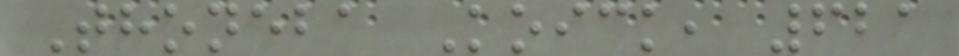Thoneba Koick, 621
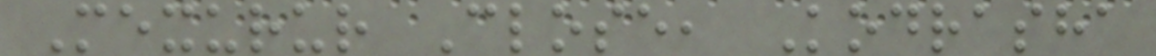Mexurur Close, Kodrasha
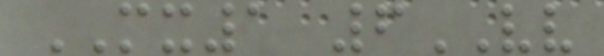MX1 6VV
